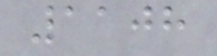1108
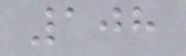108
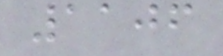1106
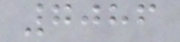7086
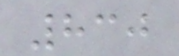830
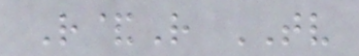R&R TV
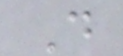D
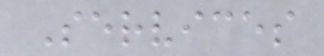Services
